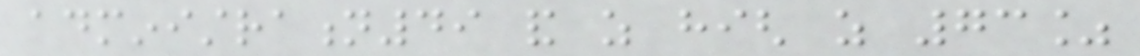administration49 and as high as 73%
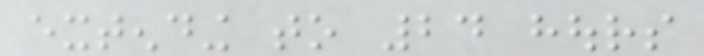extending to 24 hours
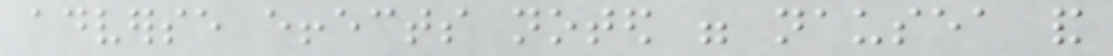adverse effects noted were nausea and
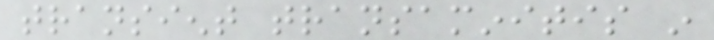transient transaminitis in
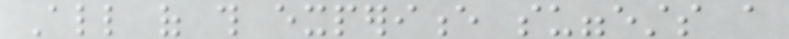All of this experience suggests a
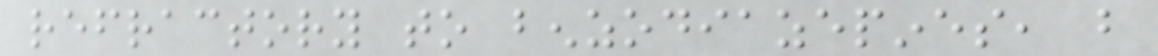refractory to benzodiazepines, but
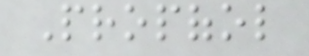Propofol
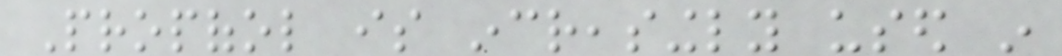Propofol is increasingly used in
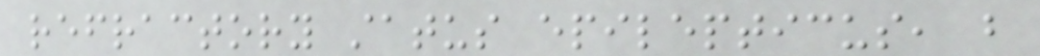refractory status epilepticus, but
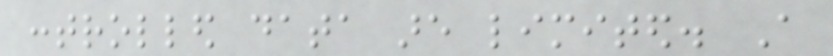controlled data are limited. A
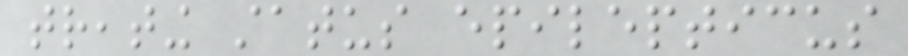treating status epilepticus
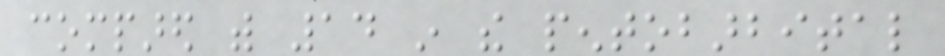compared with 14 in the pentobarbital
